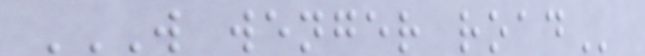W WENGER ROAD
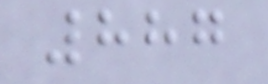887
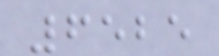6525
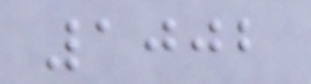1002
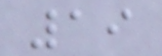19
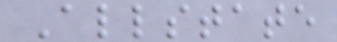Allstate
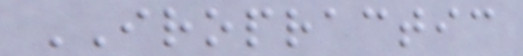IROPRACTIC
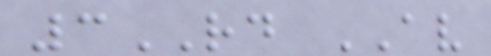3RD AV
